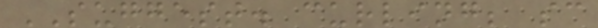SUGGEST. curling; sc
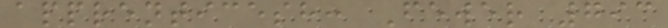apprenticesh: Fewer 793
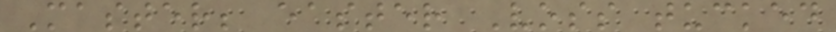Master; easter Voss tucked
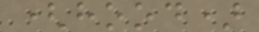(hood)
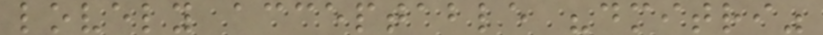lovely acceptable "dmitri"
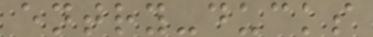entry-ducks
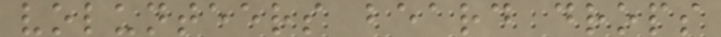volunteers beard drops
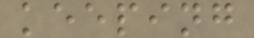keeping
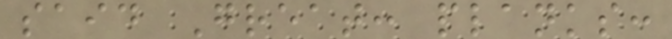said Great: planks:
